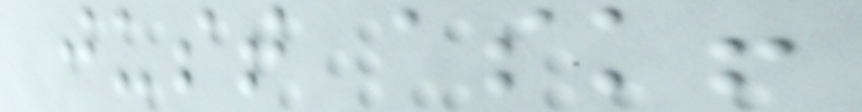just ask!
